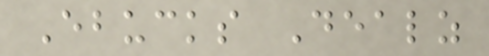Ebucks Dealz
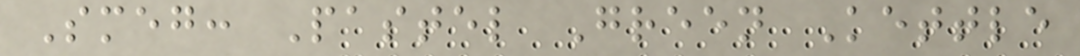Smeg: Pastel Green Kettle
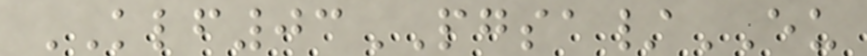KLF03PGSA/EU
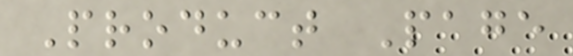Product Page
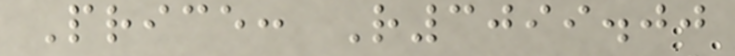Price: R3099.00
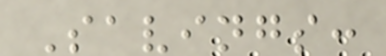Savings:
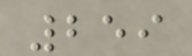259
